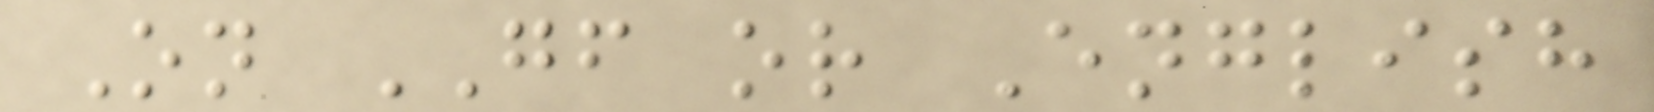On GF or English
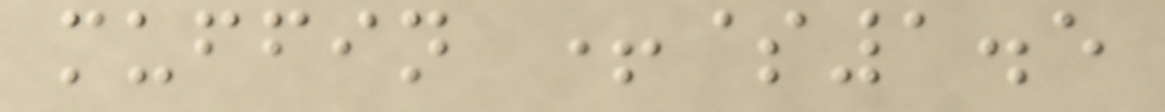muffin +$1.5
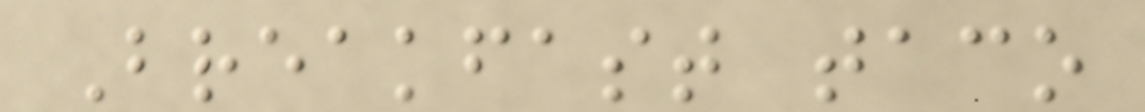Breakfast taco
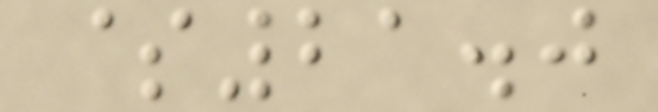$21.0
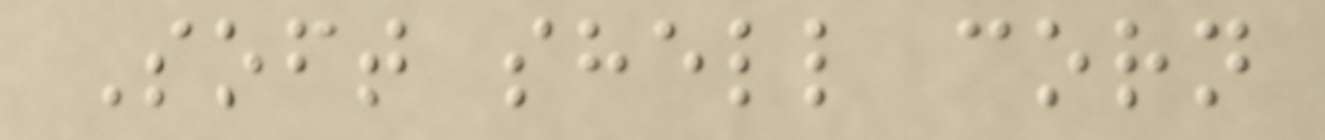Soft shell corn
